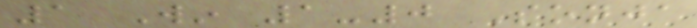1 Win 1-0 Sonja
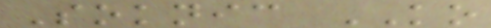Soknic KO
